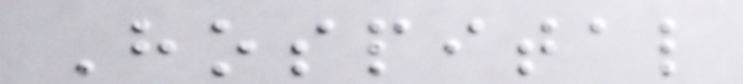Hospital
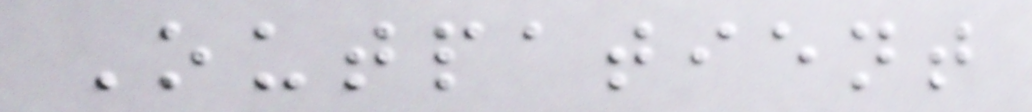Outpatient
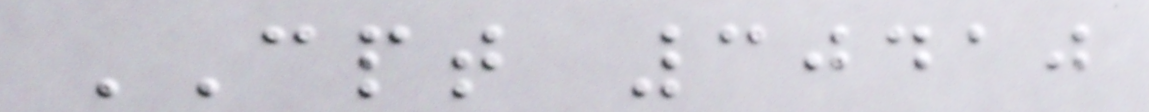CPT 30410
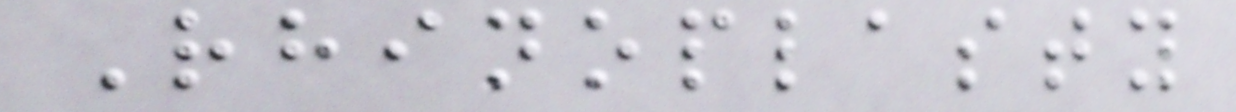Rhinoplasty
